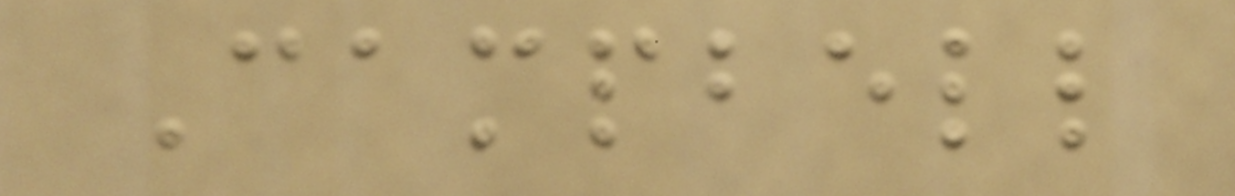Campbell
